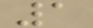1
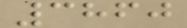3860
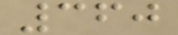360
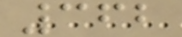362
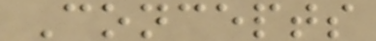Concepts
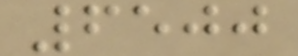6500
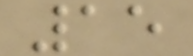15
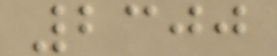2300
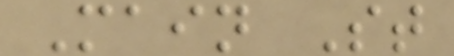Main St
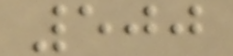500
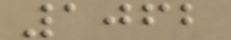1062
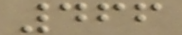466
